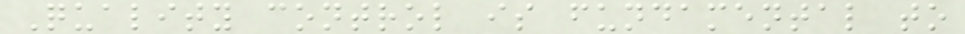Quality control is fundamental to
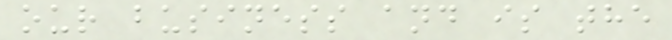our business and is the
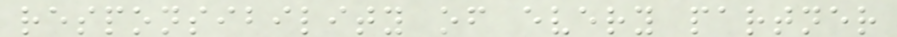responsibility of every partner
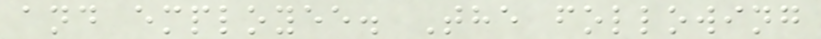and employee. The following
